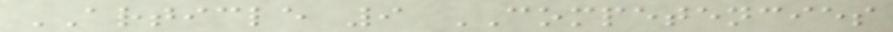ARTICLE 9 COMPETENCIES
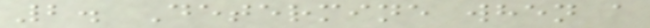2. Determine when a
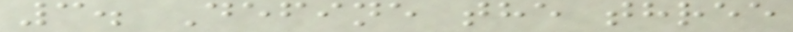3. Define the three
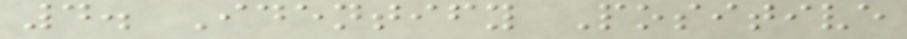4. Identify Positive
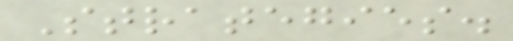Strategies.
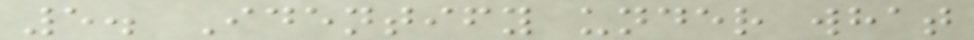5. Identify under what
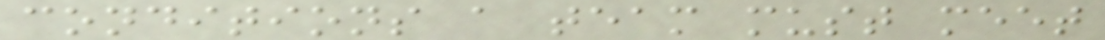conditions a team must meet
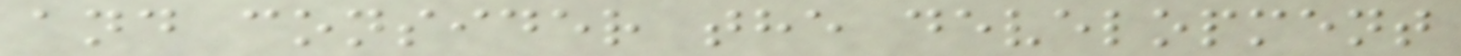and consider the development
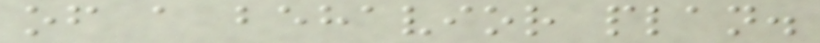of a behavior plan.
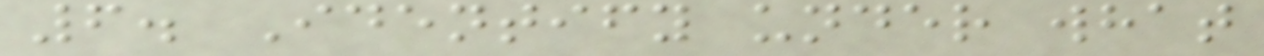6. Identify under what
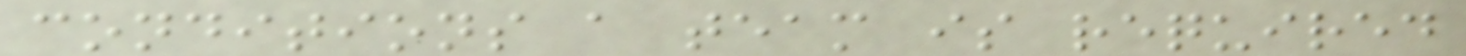conditions a team is required
